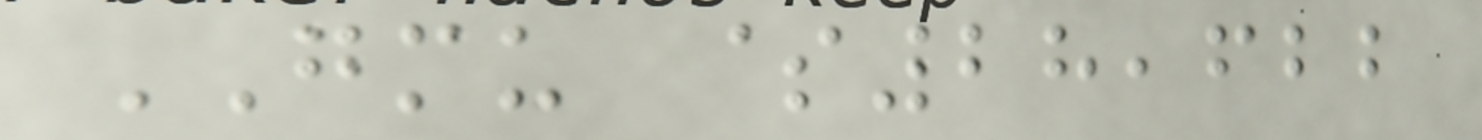GMU $28,622
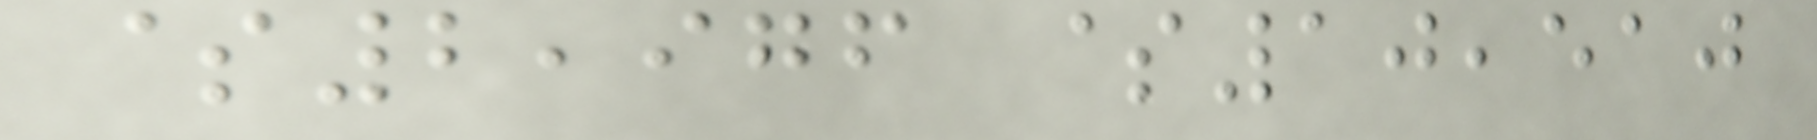$2,976 $10,510
